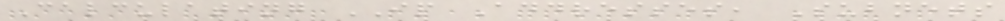Calculating IP Addresses, Subnets
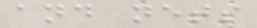and nets
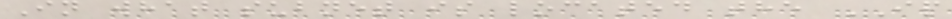In what subnet is located the IP
